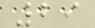29
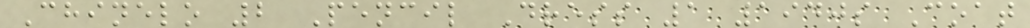Chinelo 2 Pencil Dress 1 1940s Coat
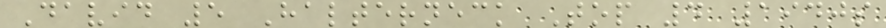David 5 Halterneck Top 4 1940s
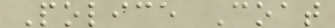Police Coat
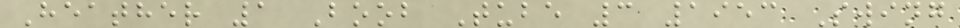Heather 1 Boob Tube 3 1953 Swing
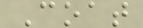Coat
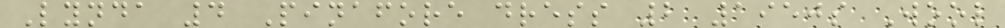Lynda 4 Pinafore dress 2 1950s Wool
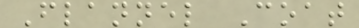Flannel Coat
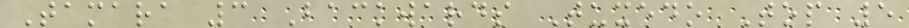Tamara 3 Backwards Tuxedo Top 5
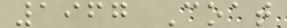1967 Coat
